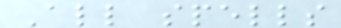All spells
